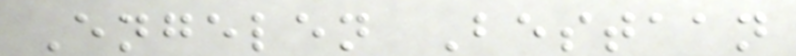Engelen Bestaan
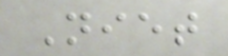Niet
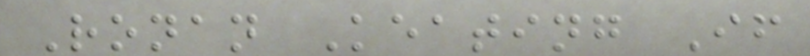Ronan Keating If
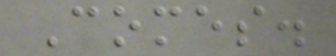Comes.
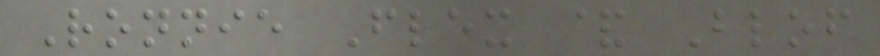Ronnie Flex & Blof
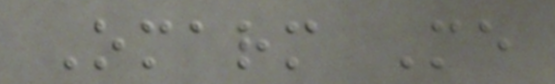Omarm Me
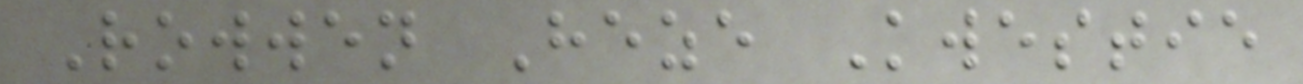Rowwen Heze Kwestie
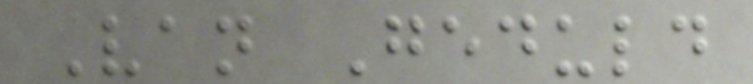Van Geduld
